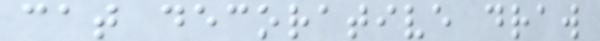cat decorative draw
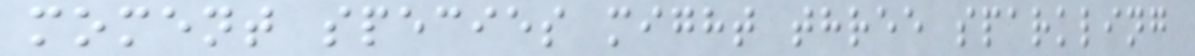moment species might three sparkling
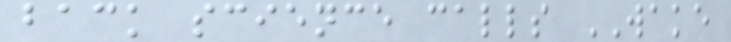back science calls WAKE
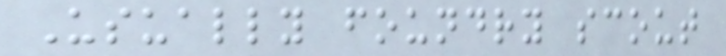Usually foundry scout
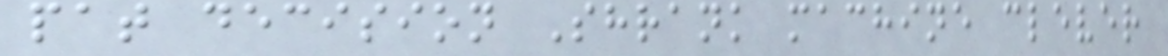pat decision Shrank machine clever
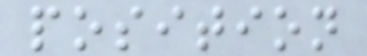position
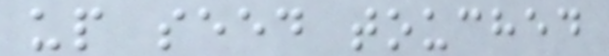up seed touched
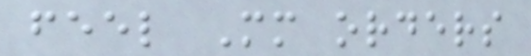feel Mm orders
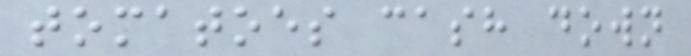tomatoes cash down
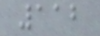112
